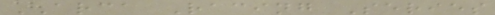ARCA Racing Series
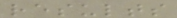results
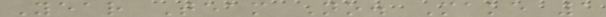Year Team No. Make 1
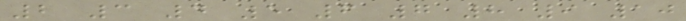2 3 4 5 6 7 8 9 10
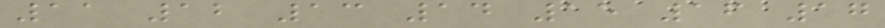11 12 13 14 15 16 17
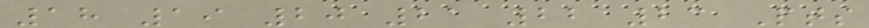18 19 20 21 22 23 Pts
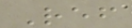Ref
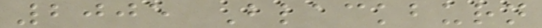2005 Blackburn
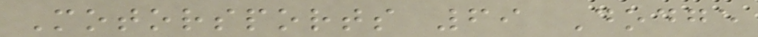Motorsports 69 Dodge
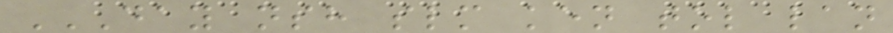DAY NSH SLM KEN TOL LAN
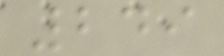249
